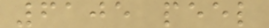6105 peel
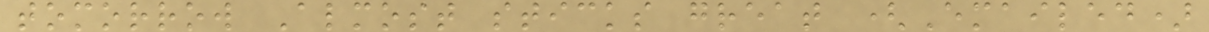tomorrow Almost sticks great (Emailed)
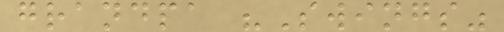grandpa "Swings"
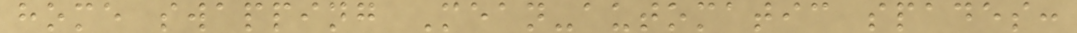home swapping Mean-automatic spades:
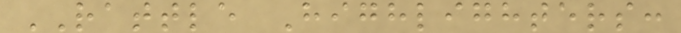RATTLE Highlighters:
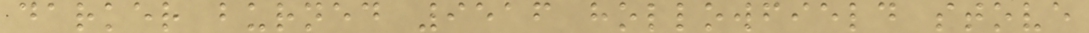darker burned 9516 hollowfield stove
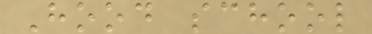Hood school
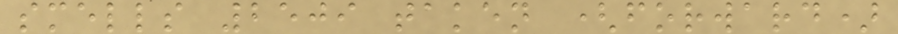smells 2509 taken (forward)
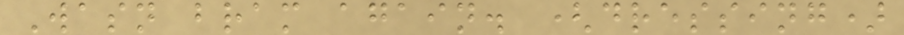Wasn bram again. (dressing)
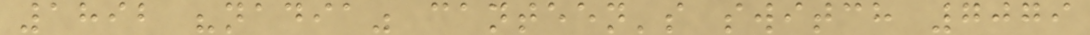1892 "nadia" canteen's switch 7079
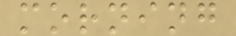morning
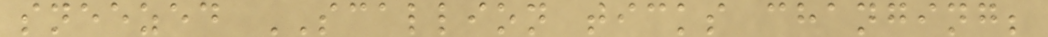sneezed SCALLION ticks changing;
